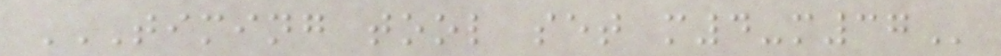TIMING TOOL SET M4-M37
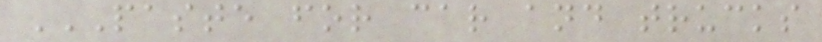PASTE FOR CAR AND TRUCKS
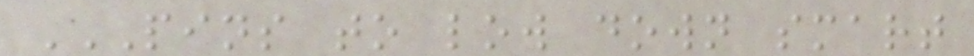PINS TO LOW DOWN SMART
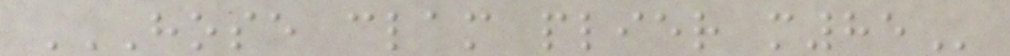HOSE CLAM PLIER M85
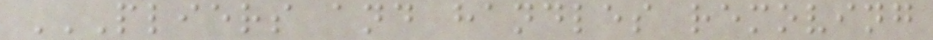PLIERS AND HANDLES REMOVING
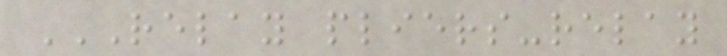RELAY PLIERS-RELAY
